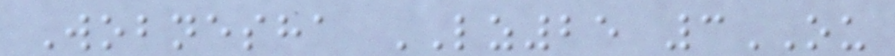Wobnesha LZ25 3OU
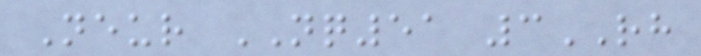Neur NQ51 3RH
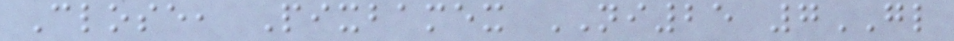Close, Pixbamex NI25 7GL
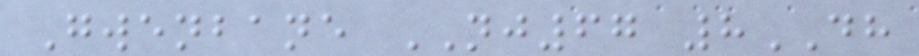Gwenbane NJ67 8DH
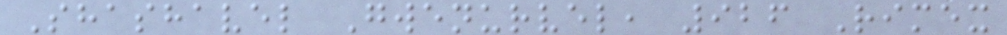Shashavel Gwenurvel, 926 Rimex
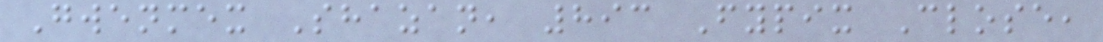Gwenmex Shazan, 893 Fypix Close,
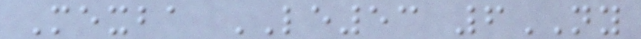Mexba LE53 6NY
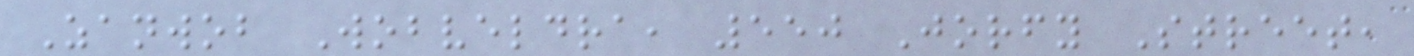Zanwob Wobveldra, 550 Jorfy Street,
